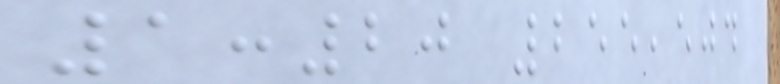1:20 255,504
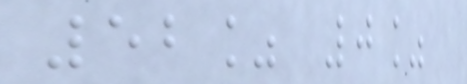52% 0%
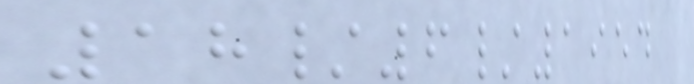18/6/1954
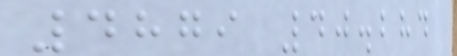4879 40.284
